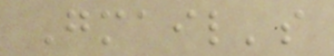Gmail's
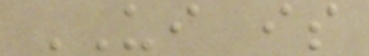UI is
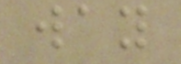way
